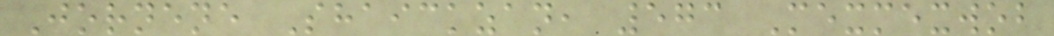Jornene Shaickzan, 573 Mexmexwob
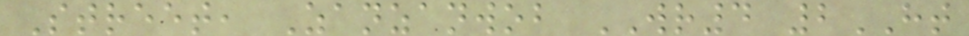Street, Zanzanwob WR4 2HT
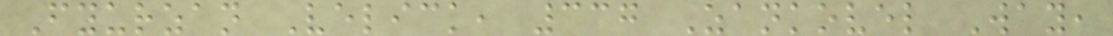Fyurzan Velick, 337 Zankovel Way,
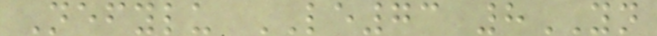Nefylu LE73 8YN
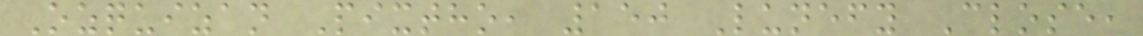Ozquizan Pixtho, 150 Lunefy Close,
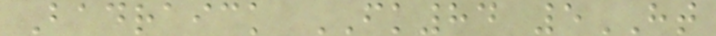Badraick FK84 5HT
